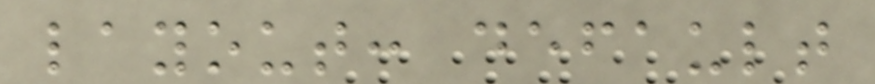layout: default
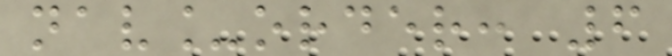nav_order: 6
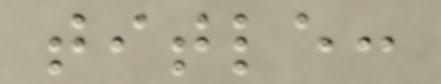title:
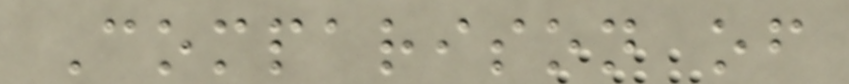Comparison of
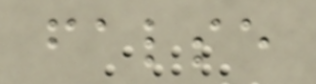false
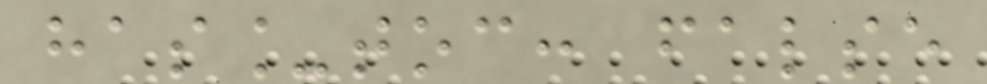has_toc: false
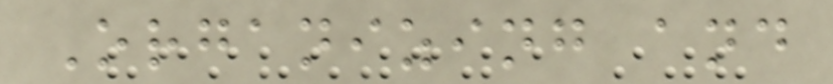Organizing and
